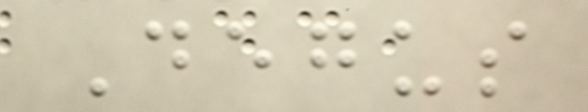Degus
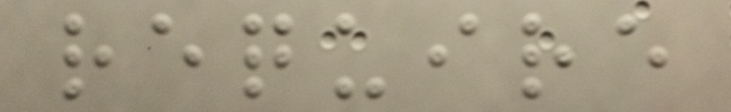require
